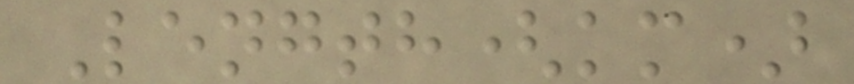Length(km)
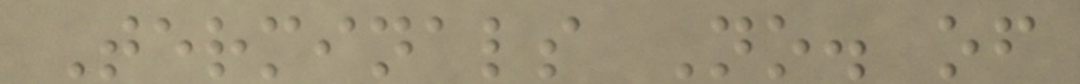Terminals No. of
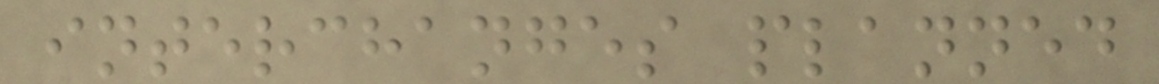interchanges planned
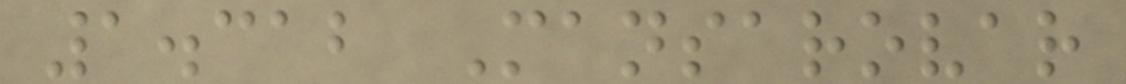1.312 Mansarovar
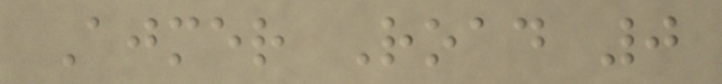Ajmer Road 0
